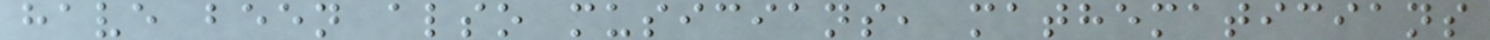have been also musicians, mathematicians
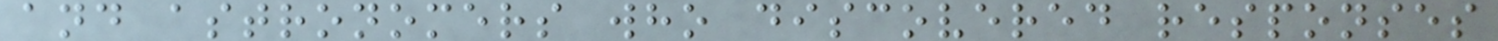and astronomers who discovered responses
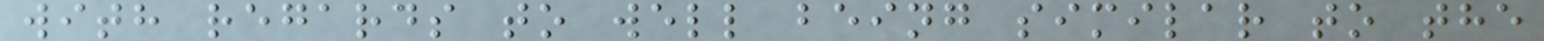with regards to well being similar to the
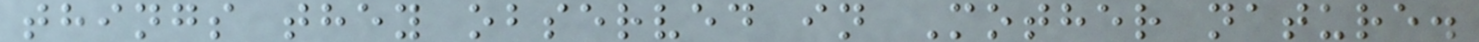things they observed in Mother nature.
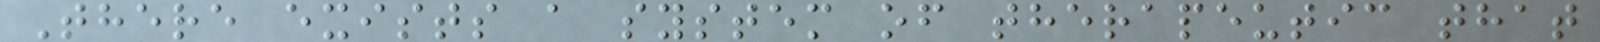There exists a system of therapeutic that
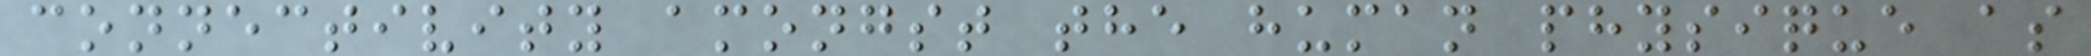connectivity amongst the human physique as
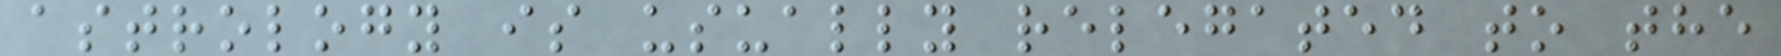astrology is usually relegated to the
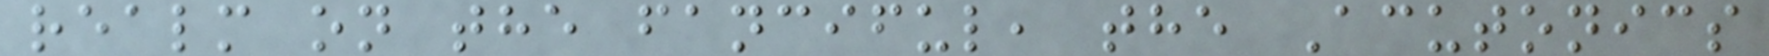realm on the fanciful, the Acutonics
